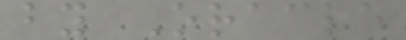by Oracle
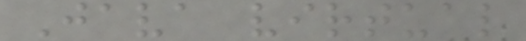Java virtual
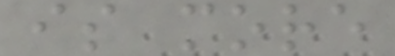is more
